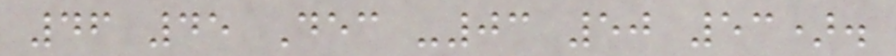46 45 Dec -03 50 53).
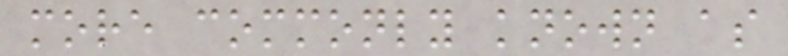more commonly known as
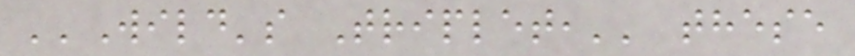''Wild's Triplet,'' these
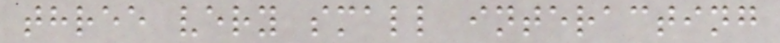three very small interacting
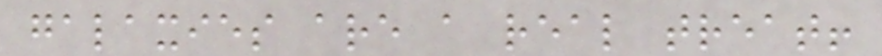galaxies are a real treat!
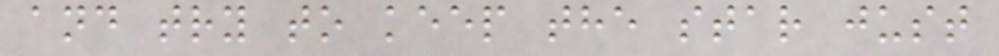and try to keep the star just
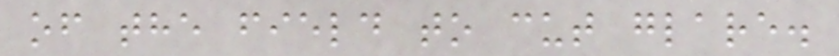of the field to cut glare.
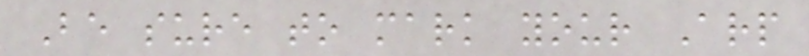Be sure to mark your Arp
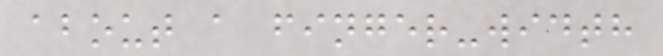about a finger-width
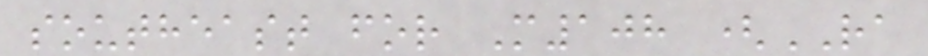southeast for M108 (RA
